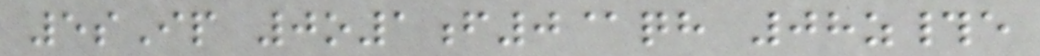5sIp 0o1f0@qh 08z#e
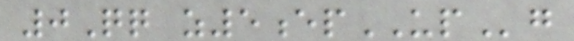0Qq z5epUPg
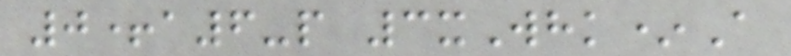0+a6-p 3xWhk*A
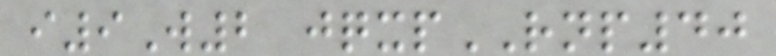i9W2 jqxpRNP40
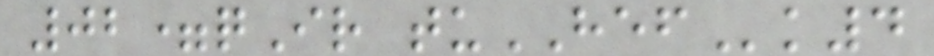02=qIr tuHEFk4
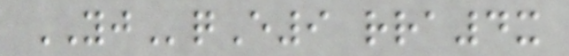YJqE9 rra4x
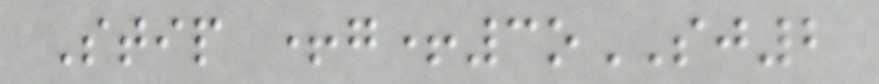Stip +g+3oSJ2
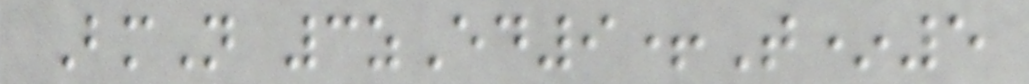BmN 3zEd9+T*5
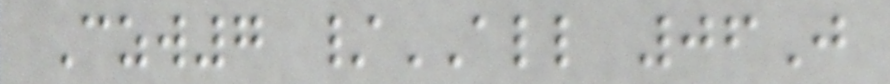Czw7 /ALL 06J
